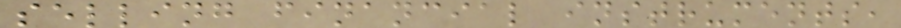selling financial instruments,
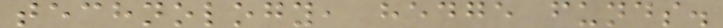technology, hedge funds.
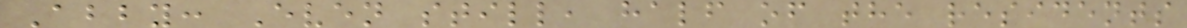Abby: Even still, half of the residents
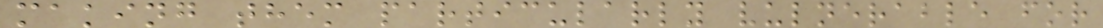making them particularly vulnerable for
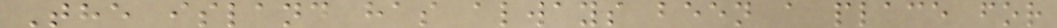The island has always been a place for
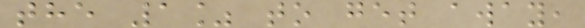the 1% to get away,
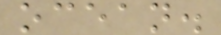ocean.
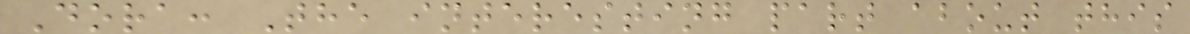Dora: The interesting part about this
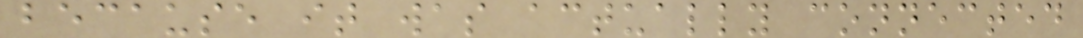because it was actually connected
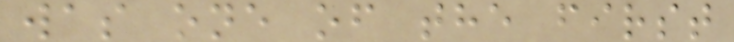was one of the first
